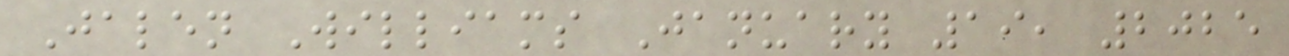Jalen Williams January 19, 2025
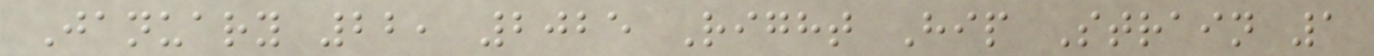January 22, 2025 Right Hip Strain 1
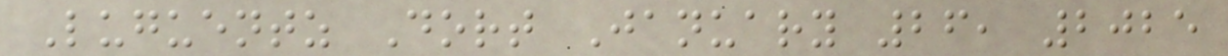Luguentz Dort January 26, 2025
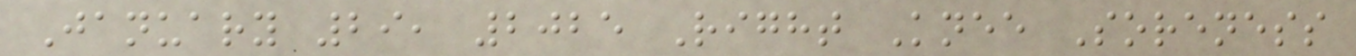January 29, 2025 Right Knee Soreness
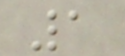1
